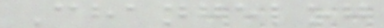Changelog
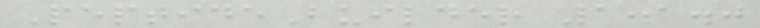PeptideBuilder 1.1.0
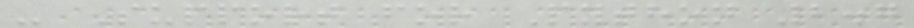- Support for Python 2.7
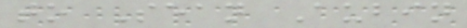to Sean Aubin
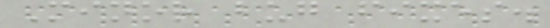Minor bug fixes.
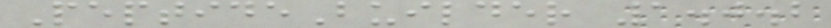PeptideBuilder 1.0.2
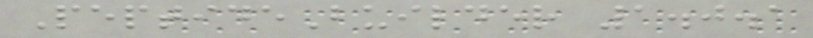PeptideBuilder 1.0.1
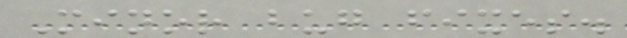Minor bug fixes.
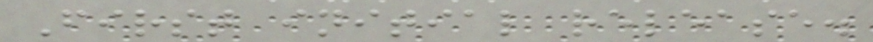First initial release.
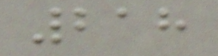218
